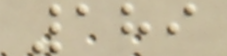189
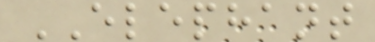ELEPHANT
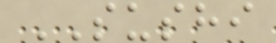SUSHI
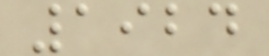1924
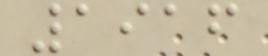1916
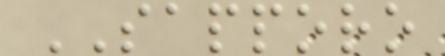SAPPORO
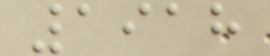1918
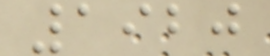1920
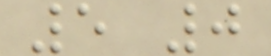5 0
